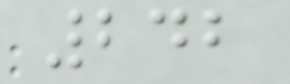242
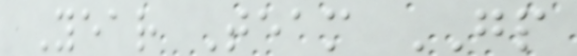Year Team GP
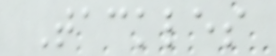Tackles
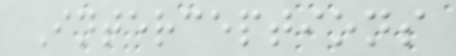Interceptions
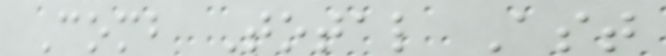Comb Total Ast
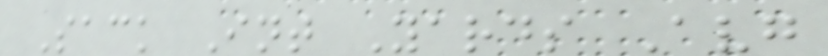Sack Int Yards Avg
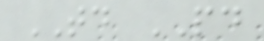TD PD
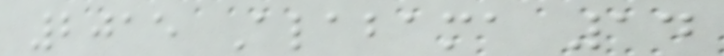2015 Alabama 14
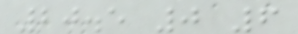20.5 0 6
